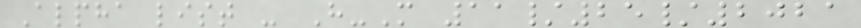Alpha list - H-M 11/25/2021
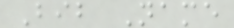Bib Name
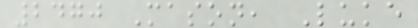2470 Mason, Luke
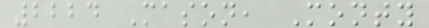2224 Mason, Monty
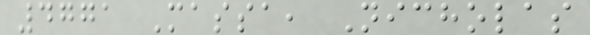4771 Massa, Nicholas
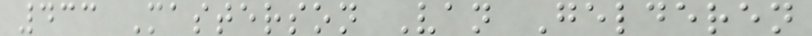433 Masterson Van Gelderen
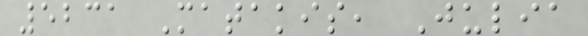5231 Matakis, Julia
